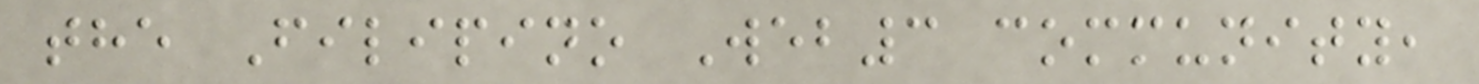the Filipino Web3 community,
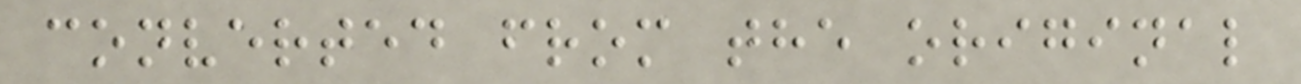converted from the original
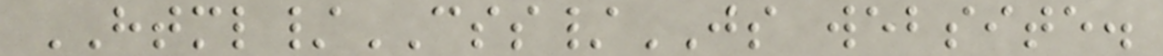HTML/CSS/JS website.
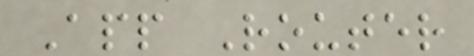App Router
